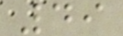49
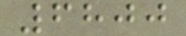6800
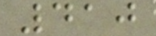410
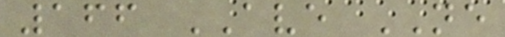166 AVE NE
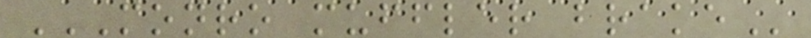MONRO MUFFLER BRAKE
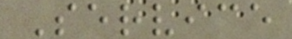Service
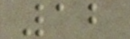12
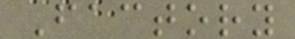Factory
